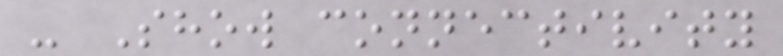- Show connectivity
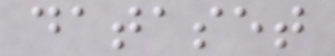dataset
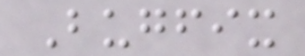Bugfix
